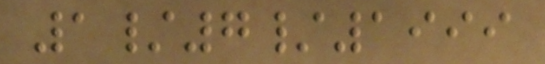1/7/1999
